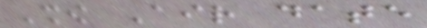Show Air date
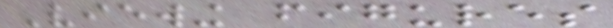Viewing figures
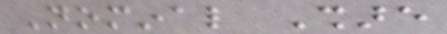Nominal Share
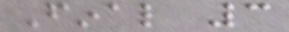Final 3
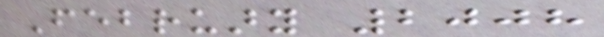February 2008
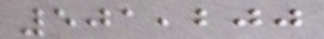501,200
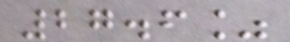27.6%
